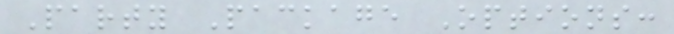Party Package Options:
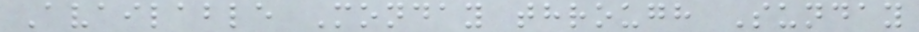Available Monday through Sunday
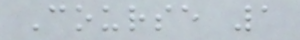Course 1
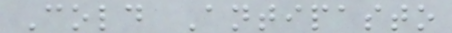Cold Antipasto
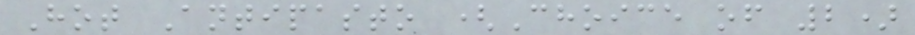Hot Antipasto (Choice of 2)
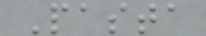Pasta
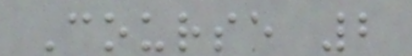Course 2
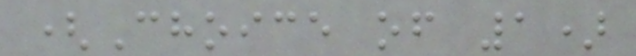(Choice of 1)
